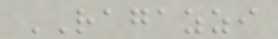RAGAZZI
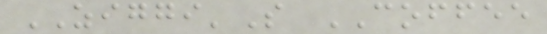ZIGGI'S COFFEE
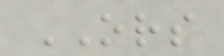ORS
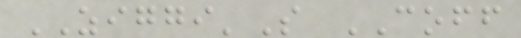ZIGGI'S COFF
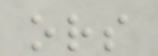ors
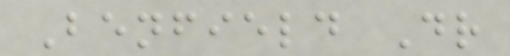Benfield Dr
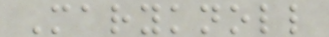Maryknoll
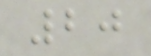20
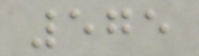575
